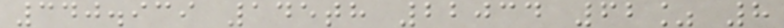340.939 145th 22034 62% 8
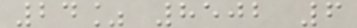24% 8502 6
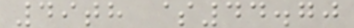49th $44.70
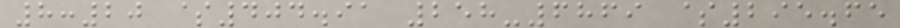8:20 $404.91 258-6869 $295.65
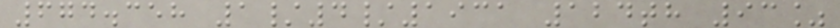674.358 1/4/1931 124th 93%
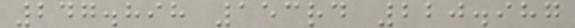247.898 153rd 220.987
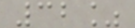32%
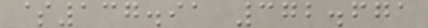$137.91 372.671
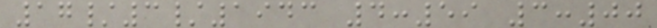17/3/1943 4:59 3:00
